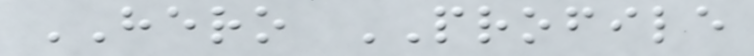HERO PROFILE
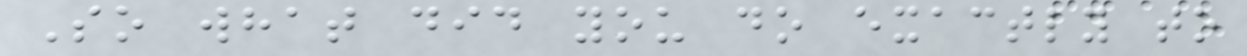So what did you do exactly to
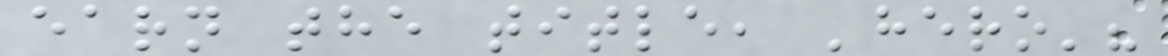earn the title, 'hero'?
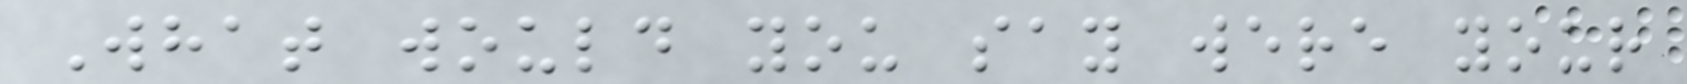What would you say were your
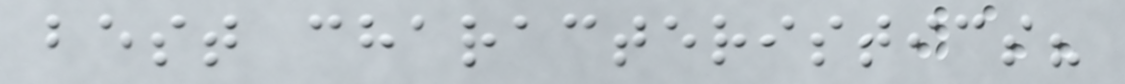best characteristics?
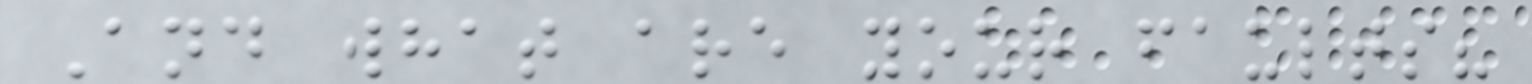And what are your faults?
